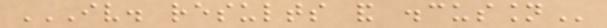IV. RESULTS AND DISCUSSION
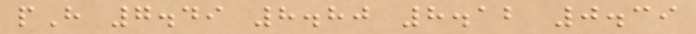pH 7.49 8.80 8.12 0.39
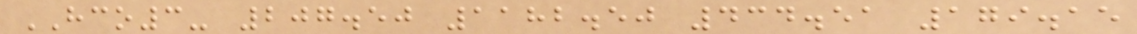HCO3- 207.50 1182.50 434.51 179.15
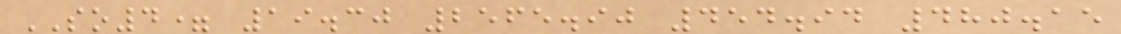SO4= 19.30 2565.90 454.94 480.15
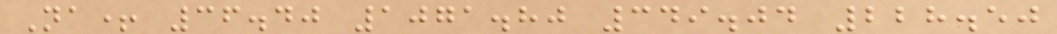Na+ 36.40 1071.80 349.04 228.50
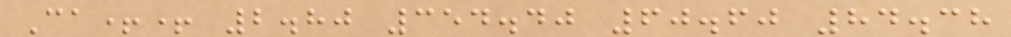Ca++ 2.80 354.40 60.60 84.38
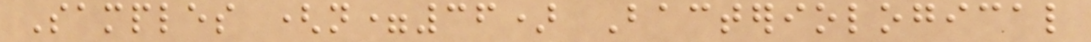Samples (n=36) Bacteriological
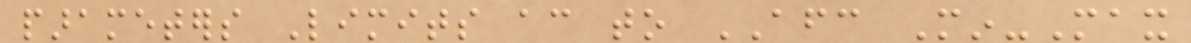parameters Limits according to AFC Min-Max
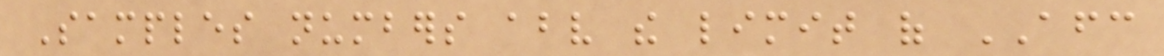Samples numbers above the limit of AFC
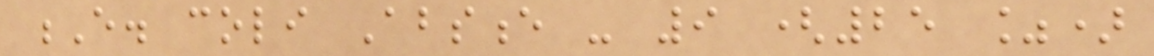E. coli Absence - 9 (25 %)
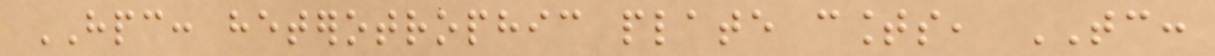HPC: heterotrophic plate counts, TC:
